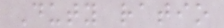Duty ratio
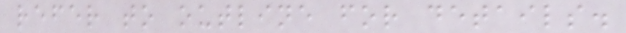refer to outline for details.
